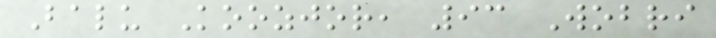Balu Koozjor, 93 Wobri
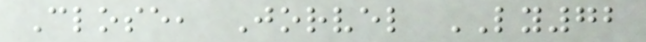Close, Jorvel LY72
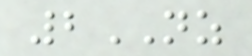2NZ
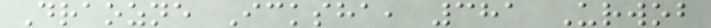Draozne Icksha, 381 Urwob
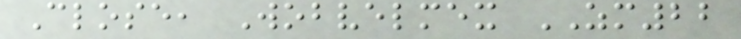Close, Wobvelmex ZM22
